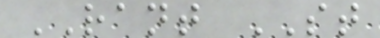RANT ST
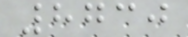8730
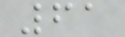61
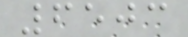6503
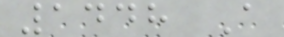1448 A
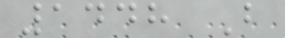1448 B
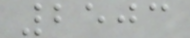2503
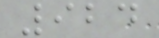924
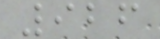926
